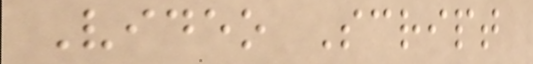Video Script
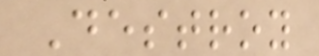Destroy
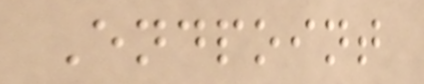Endpoint
